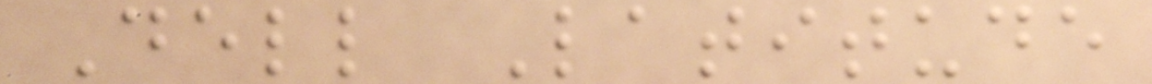Dell Latitude
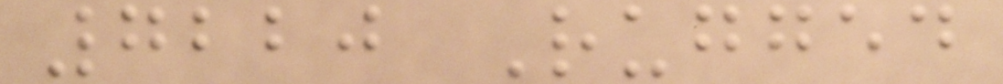7220 Rugged
